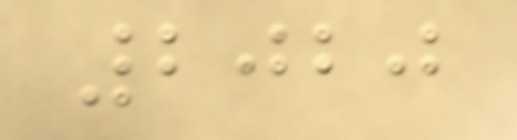2020
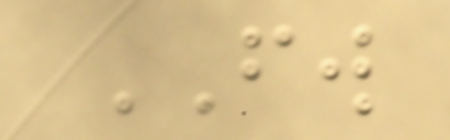FW
